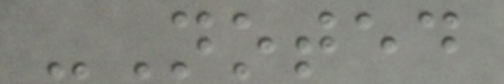-Noted
